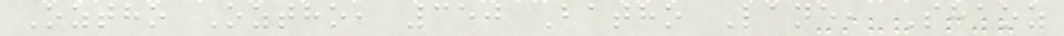Oztho Oztho, 350 Batho Lane, Shaoz
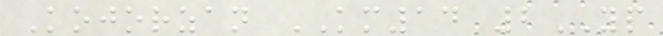Kojorzan KM14 2YP
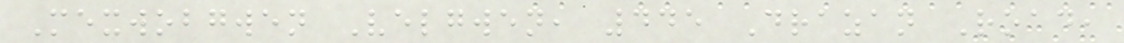Mexwobgwen Velgwen, 445 Drazan Road,
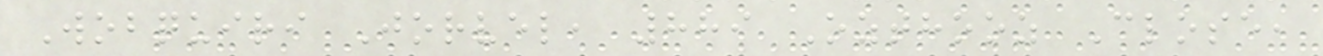Wobquiri Jorvel, 889 Ozthooz Close,
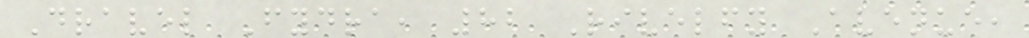Dravel Fydra, 82 Rivelfy Avenue,
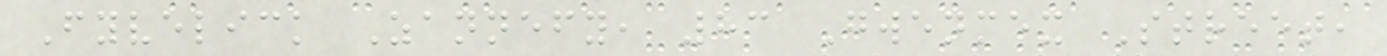Fyvelick Zannefy, 83 Gwenmex Street,
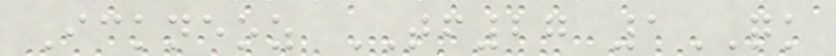Ickneoz TF27 1QK
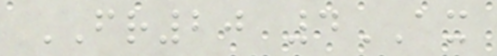FR20 4AX
